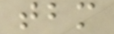tbm
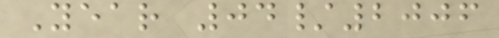Year 04/2006
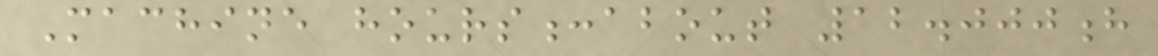Machine hours:about 12.000h
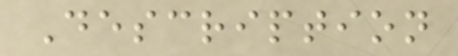Description
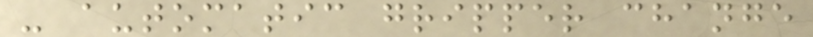- automatic gripper change
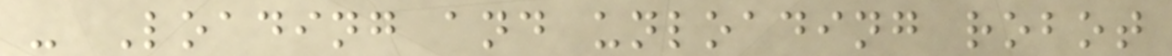- Loading and unloading robot
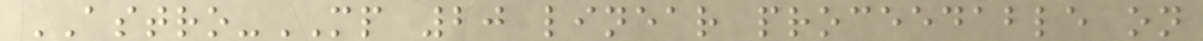ASTRO-MP 20 linear proceedable on
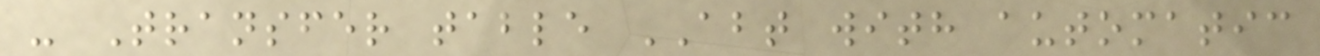- Transfer table ABT with automatic
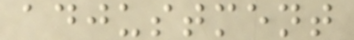adjustment
